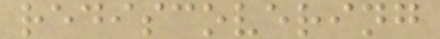rediscovering
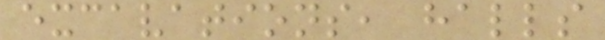excavations, halls
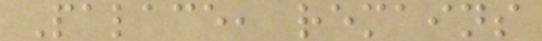Palace, remains
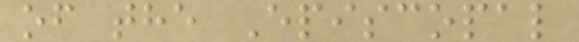of the Episcopal
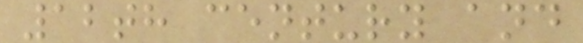12th century and
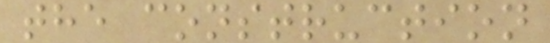the construction
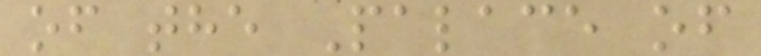of the Palace of
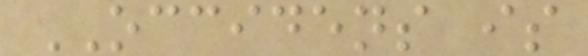OCCIDENS is
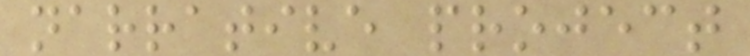narrative project
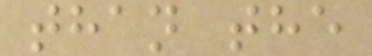than the
